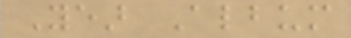Year Album
